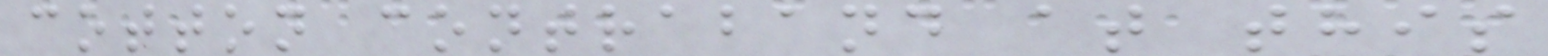cotton contraband at this
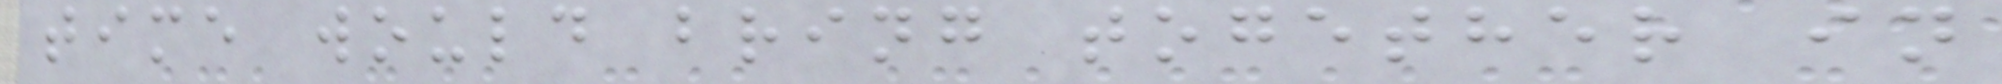time would bring together in
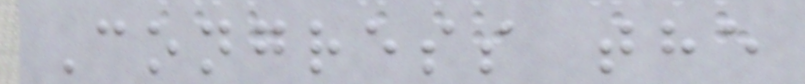Congress the
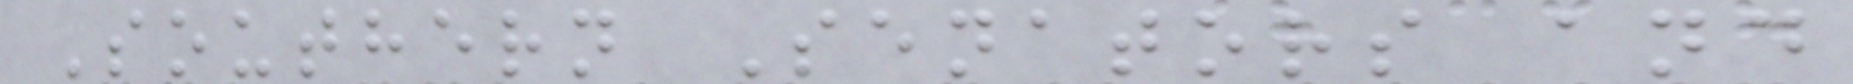Southern Senators and
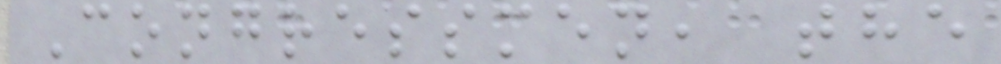Congressmen, the
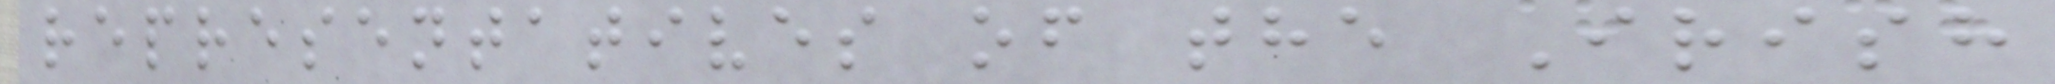representatives of the Irish
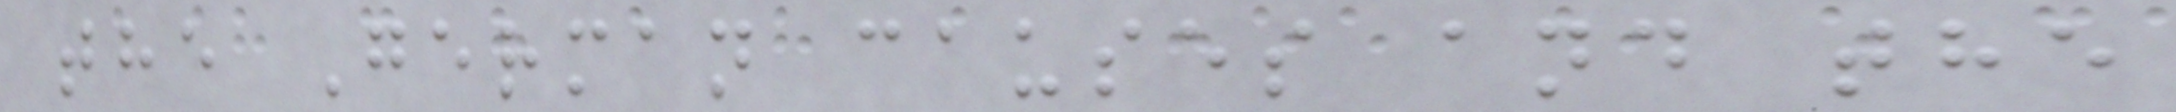the German causes and the
